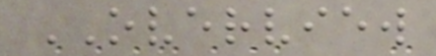OVERVIEW
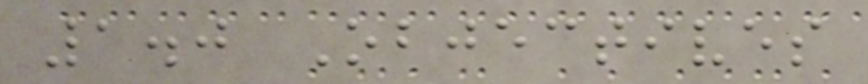1.0 Objectives
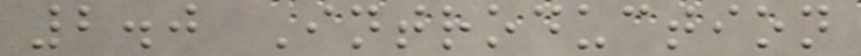2.0 Introduction
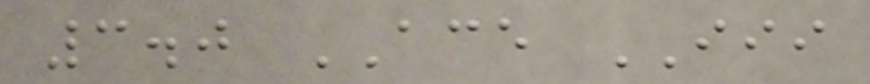3.0 ACE III
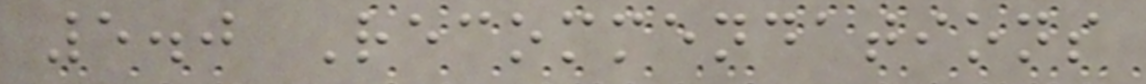5.0 Recommendations
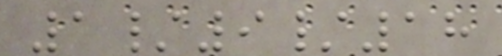1/9/18
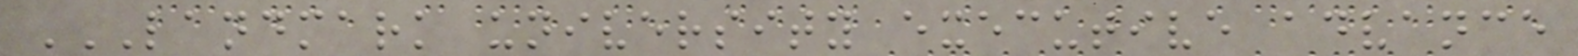LANDMARK UNIVERSITY EXECUTIVE ADVANCE
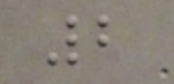2
